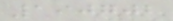190702
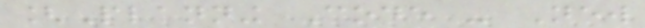[Planning Code - New
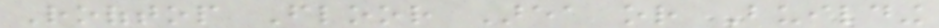Rooftop Floor Area or Building
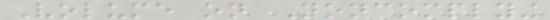Volume on Noncomplying
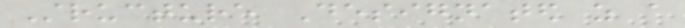Structure Designated as a
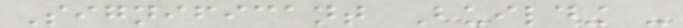Significant Building -
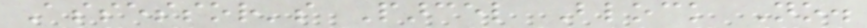Assessor's Parcel Block No.
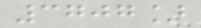3707]
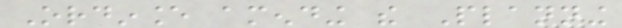Ordinance amending the Planning
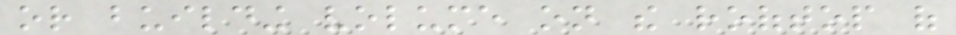or building volume on the rooftop of
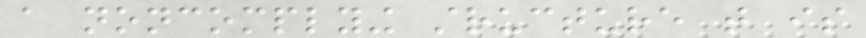a noncomplying structure that is
